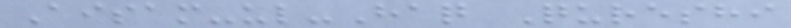Aisam-ul-Haq Qureshi
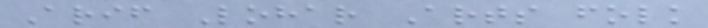Arif Lohar Arts folk
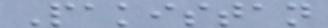Pakistan
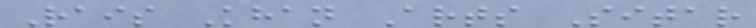Rais Khan Arts Sitar
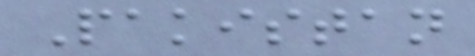Pakistan
